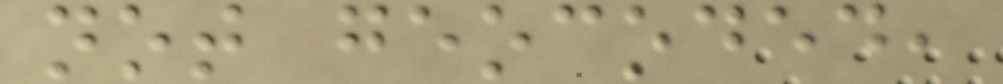not geocoded,
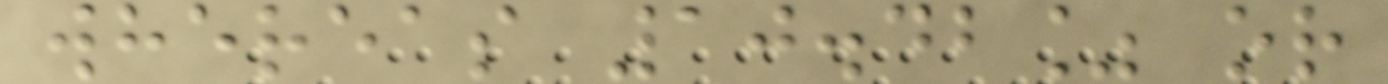whereas 10.42% or
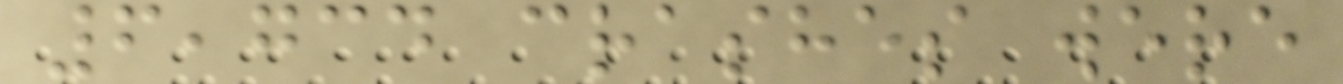6,734 crashes were
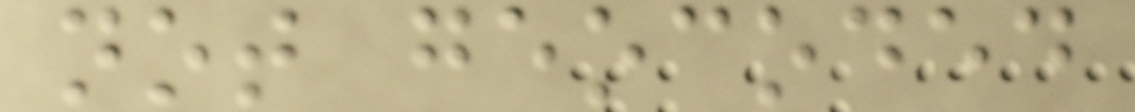not geocoded
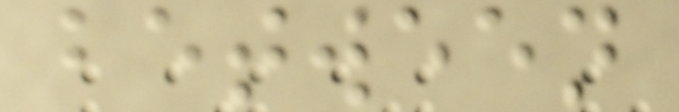between
